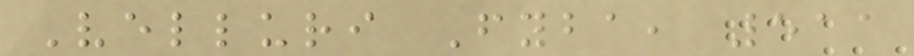Velluri Fyba, 511
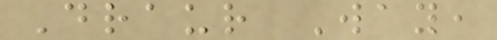Draur Way,
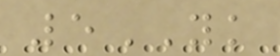5YK
